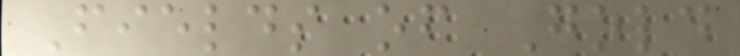Fields of Gold
